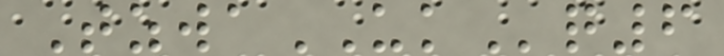TzwaUKq6
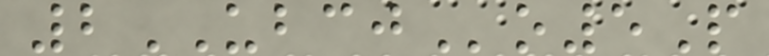2UBCJo5P
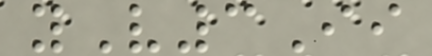yV3Ii
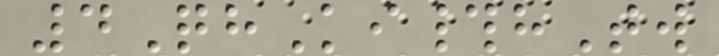4QhKi#hTw
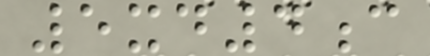5xd4c
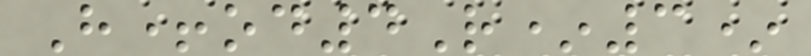H+od4R*3*
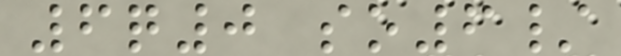6q0 so6/
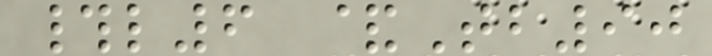#l6 &Tb90
